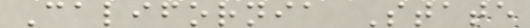California State
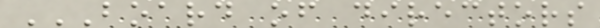BOARD OF DIRECTORS
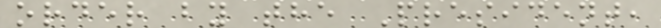order by the President,
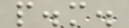p.m.
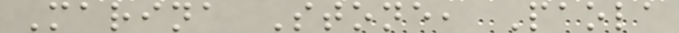Marina Stone, Paola
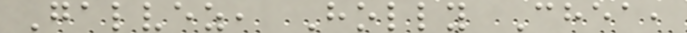Galvez, Holly Chea,
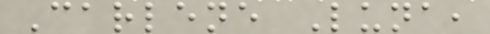Carlene Luna,
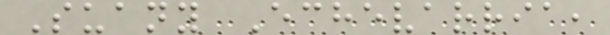Suany Echevarria,
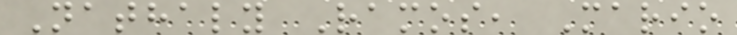Nathaly Ramos, Mario
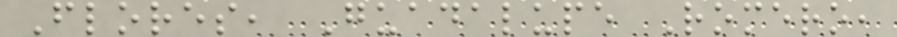Flores, Guadalupe Romero,
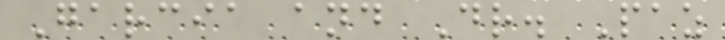Garcia and Dr. Paz
